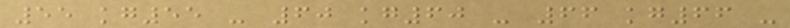55 kg55 - 60 kg60 - 66 kg66 -
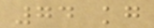74 kg
